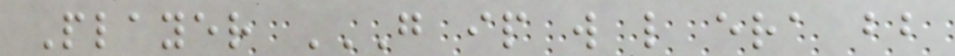Player G IP W L ERA BB
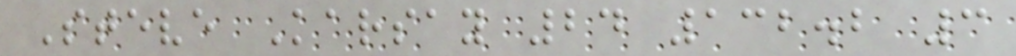Steve Karsay 24 132.2 3
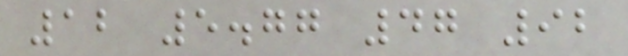12 5.77 47 92
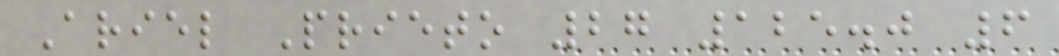Ariel Prieto 27 125.0 6
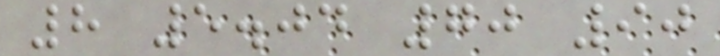8 5.04 70 90
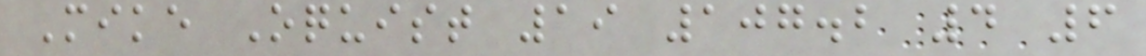Mike Oquist 19 107.2 4 6
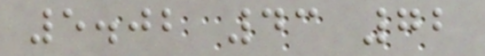5.02 43 72
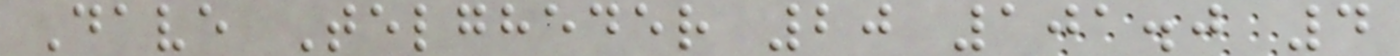Dave Telgheder 20 101.0 4
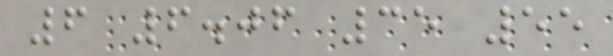6 6.06 35 55
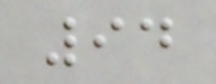94
